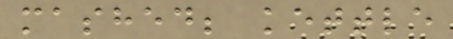mashed; kettle
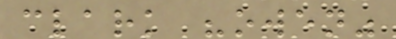clark "owen"
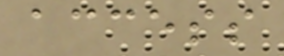access
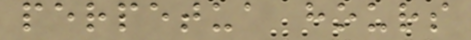perpetua hours
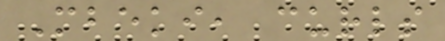Mbeki, curls
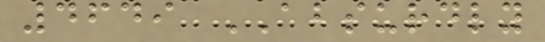4649 ABSURDLY
